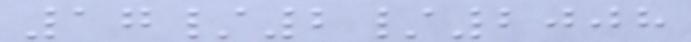17/2/2008
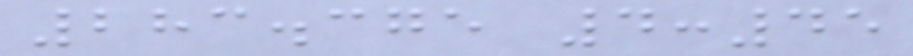283.375 4:45
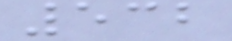532
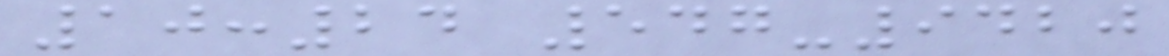10:24 547-9420
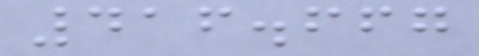416.667
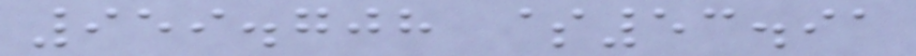959.708 $53.91
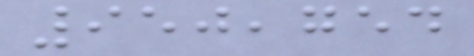950,754
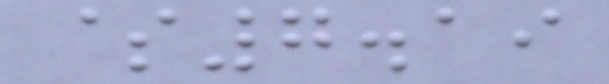$7.19
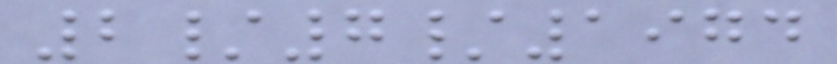2/7/1974
